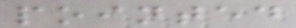pointed
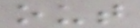out
